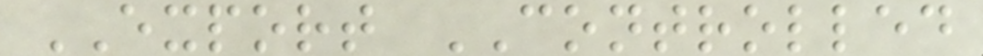EXPORT CONTROLLED
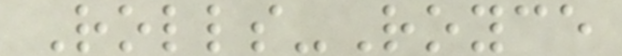Rolls-Royce
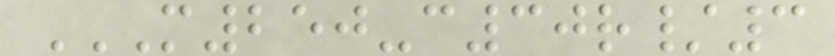M250-C30R/3
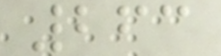263
